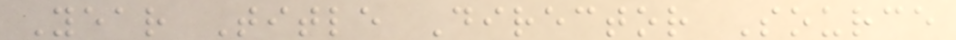Year Title Director Source
